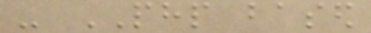- PHP based
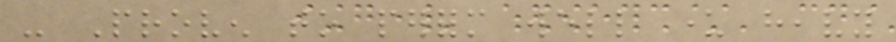- Proven to perform well under heavy
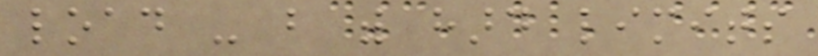load - but with hard limits
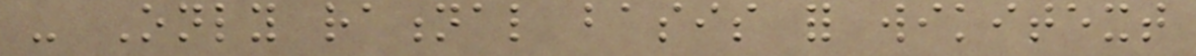- Only rational basis for wikitext
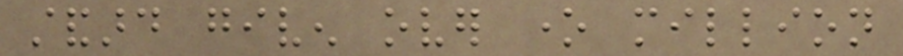standard given over one million
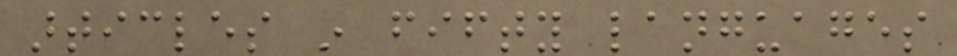articles in fifty languages
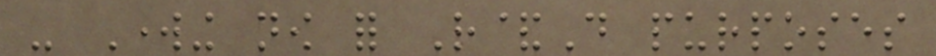- Working now for R&D purposes
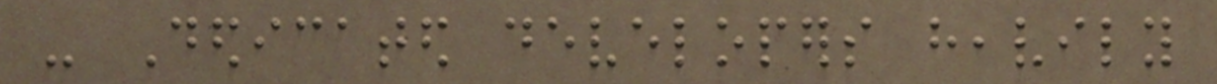- Dedicated developers heavily
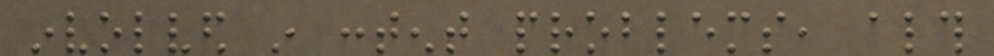involved in content problems, although
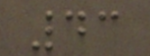43
